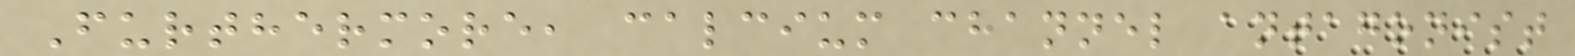Furthermore, calcium channel antagonist
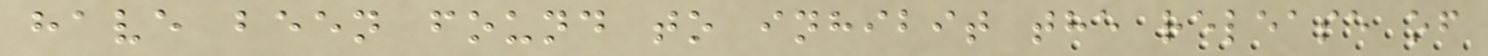have been found to inhibit the release of
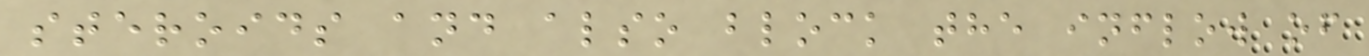steroids and also block the inflow of
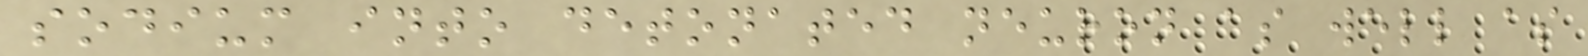sodium into detonated neuron as well as
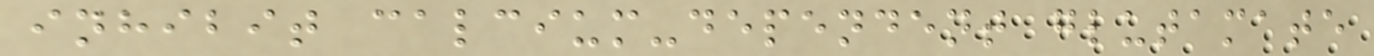inhibit calcium-dependent glutamate
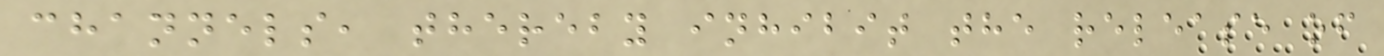channels, thereby inhibit the release of
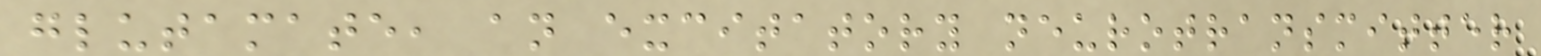glutamate, an excitatory neurotransmitter
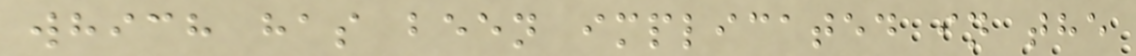which has been implicated in the
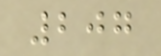207
